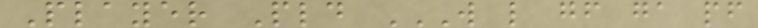Player Pld W L GF GA PF
